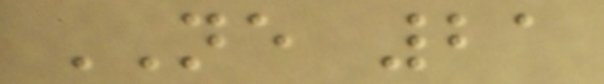NE 21
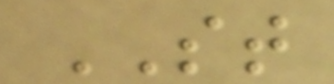ST
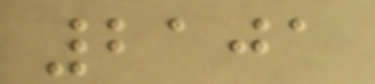2101
